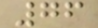76
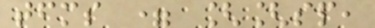tfms = [[sp,
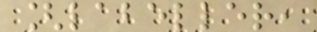[labeller,
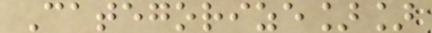Categorize]]
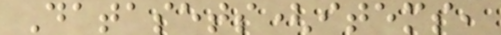Datasets(items,
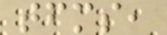tfms,
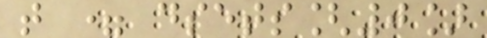t = dsets[0]
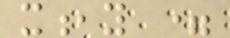x,y =
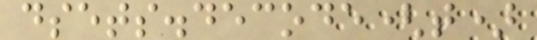dsets.decode(t)
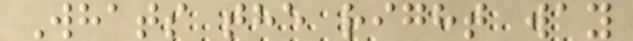Whats the right way
